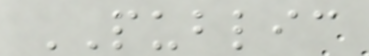PUBLIC
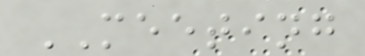MEETING
